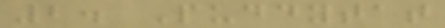2. Puddytat
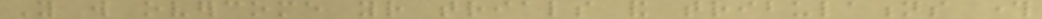You will overcome your trials and tribulations through
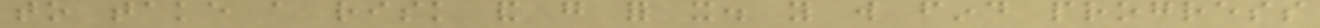to take a risk and go for it. you will find progress
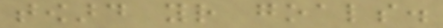toward your goals.
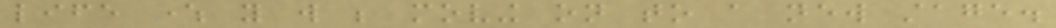life where you will be moving on to a new stage.
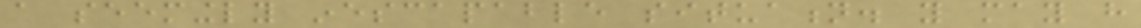a seemingly inescapable situation. you may have
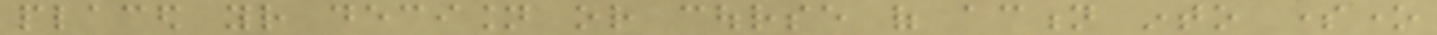placed your decision or course of action into someone
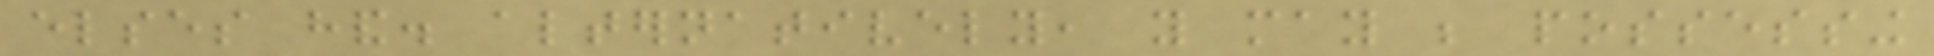elses hand. alternatively, you may be possessing
